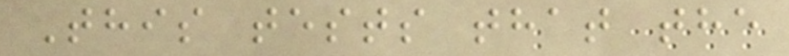This tests that the
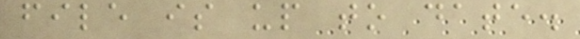file is up to date.
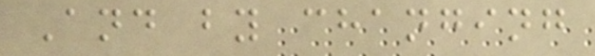And by changing
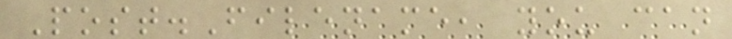Post.Filename, you can
